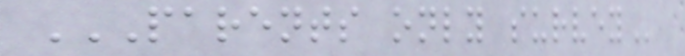PARENTS ONLY SURVEY
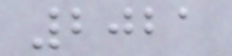2021
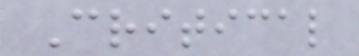Critical
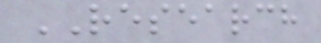RESEARCH
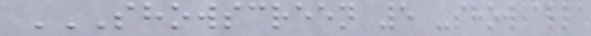SHOWSCREEN 5 -SHOW ALL
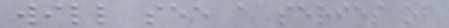will see a series of
